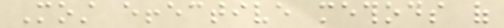Most effective methods of
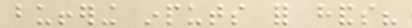buffering inputs for hands?
